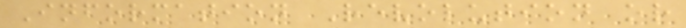Information Revolution or
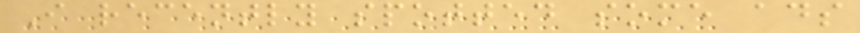I recently spotted some ads
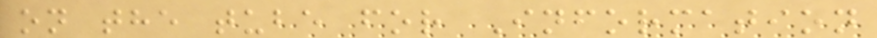on the tube for Information
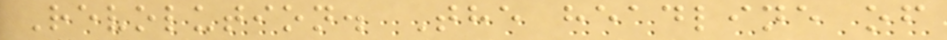Revolution. The headline of
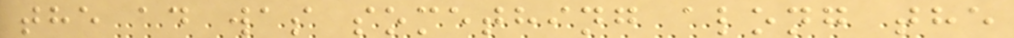the ad was something along the
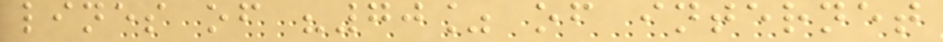lines of "70% of internet
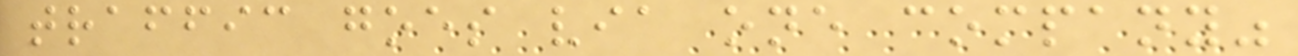traffic goes via one company"
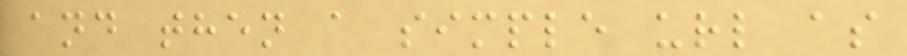and then a simple url as
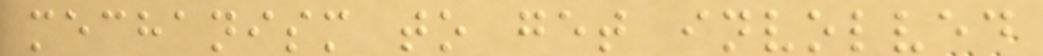mechanism to get involved
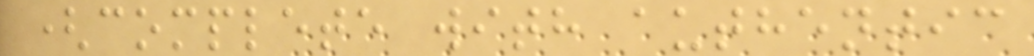(complete with authentic
